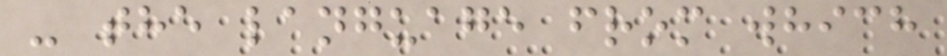- the language from which
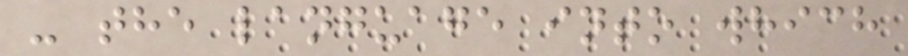- the language into which
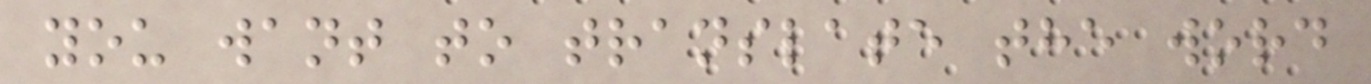you want to translate the word
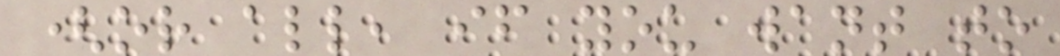(or all, if you want to
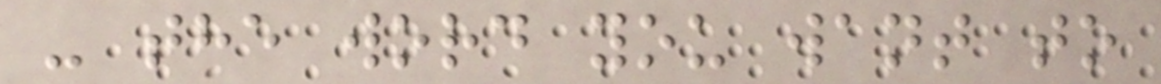- the word you want to
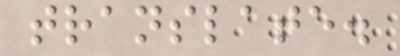translate.
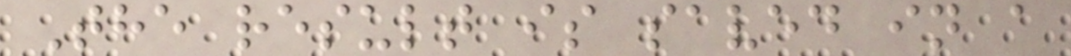The result is saved in a
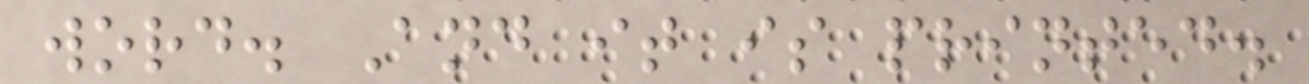word. And it is printed.
